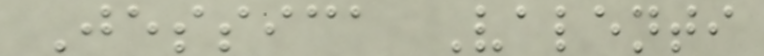Jessica Valenti
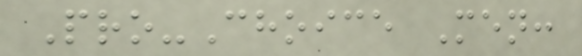Pro-Choice Men:
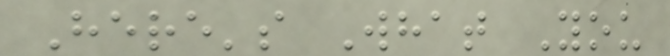Here's What You
